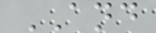AND
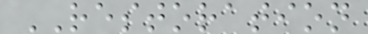RESTORATION
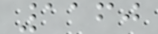1160
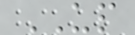UP
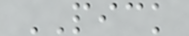PICK
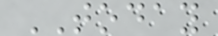TODAY
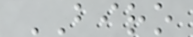BIRO
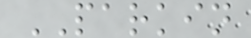PARKIN
